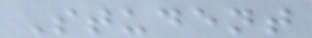Student
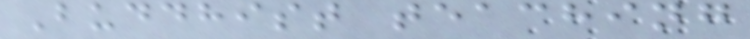Buddhist teaching
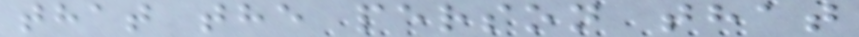that the person that
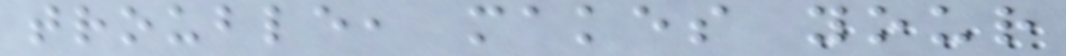trouble, makes your
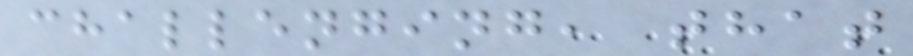challenging, that
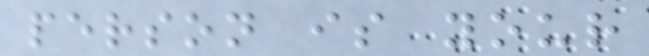person is your
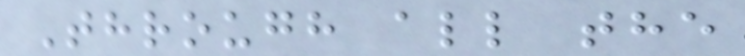Through all the
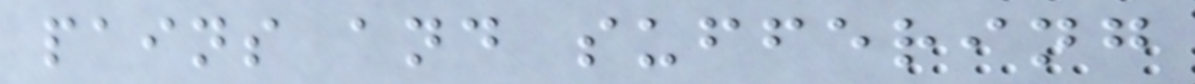pains and suffering
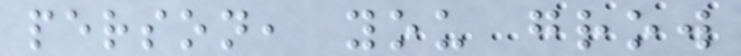person, you grow
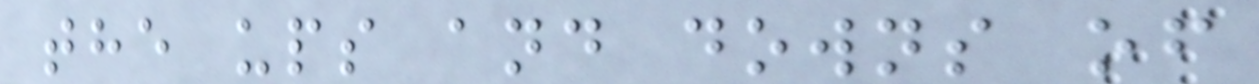the ups and downs of
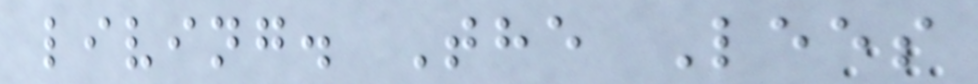living. The Lees
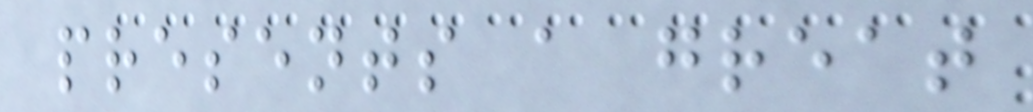presents a great
